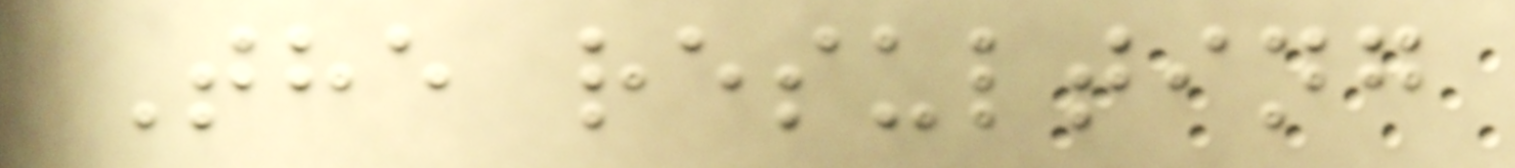The resulting
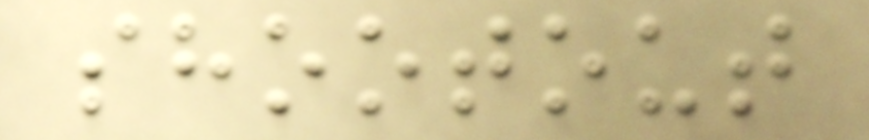shootout
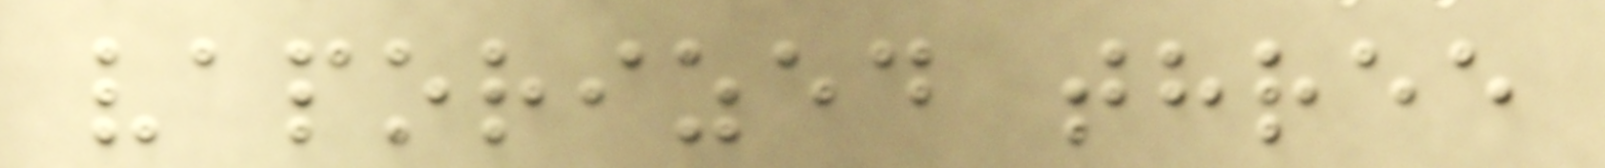vaporized three
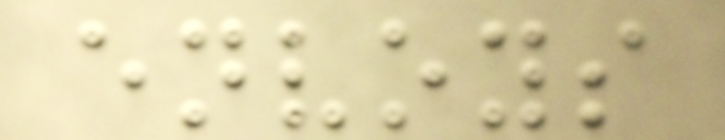envoys
